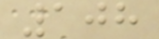108
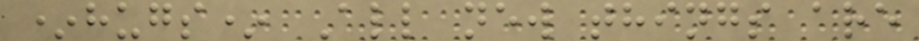*hugs* All new things are
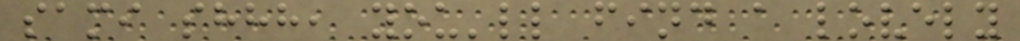sami shhh, you'll find a lovely
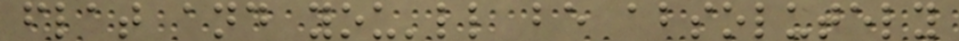flat and you'll be absolutely
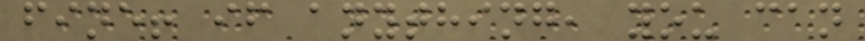fine! if anything, you can
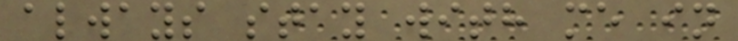always stay with me in
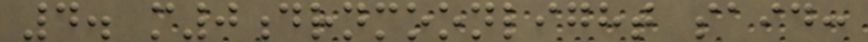4. m0drnmoonlight said:
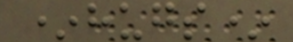*hugs*
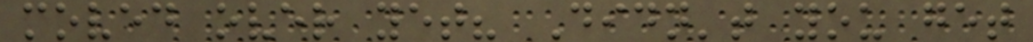moved over yet? Didn't you get
